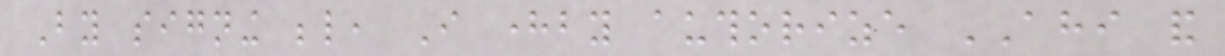By signing below, I hereby authorize AHI and
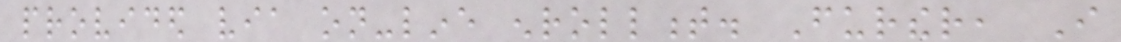provided via on-line enrollment. Further, I
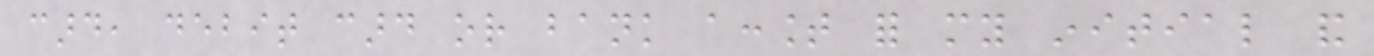card, debit card or bank account for my initial and
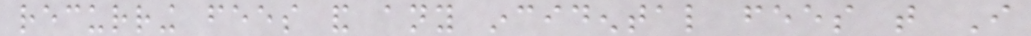recurring fees and any incidental fees that I
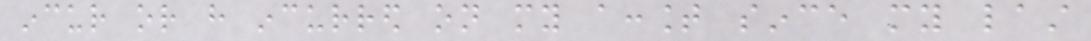incur or have incurred on my account since my last
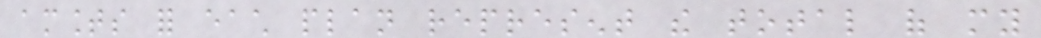amounts for each plan represent the total of my
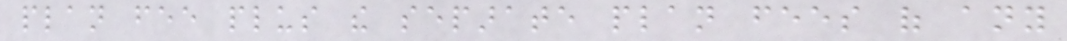plan fee plus the separate plan fees of any
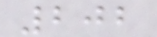202
